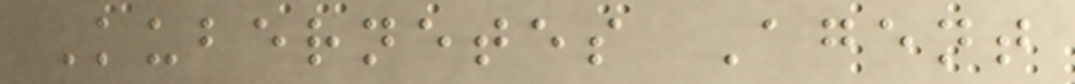Kubernetes Agent
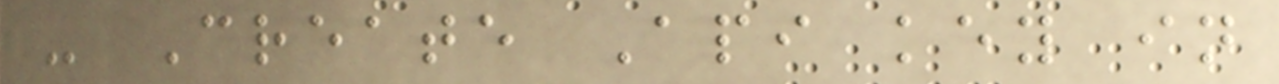- Create Api key in
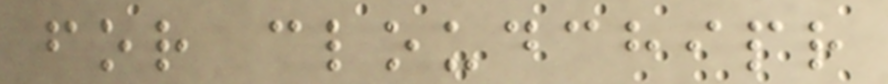for cloudchipr
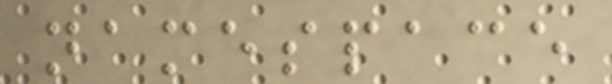namespace
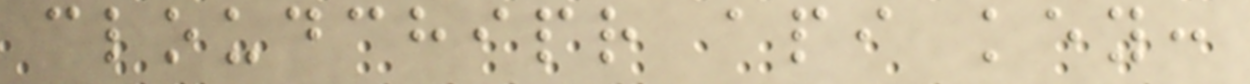cloudchipr api key:
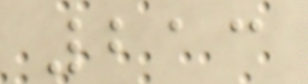213
